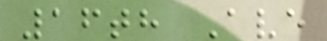16th Ave
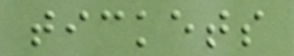tickets
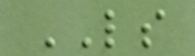LS
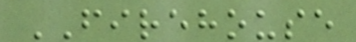FIREHOUSE
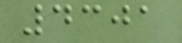4301
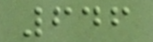646
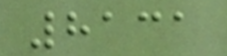8131
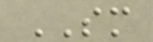SM
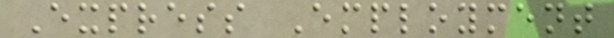Express Employment
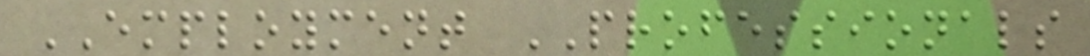EMPLOYMENT PROFESSIONALS
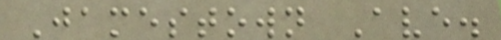Jamestown Ave.
